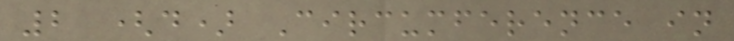2 (d) Circumference in
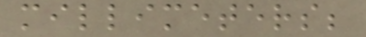millimeters;
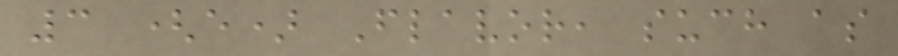3 (e) Flavor, such as
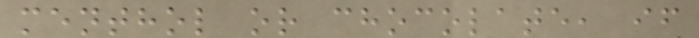menthol or chocolate, if
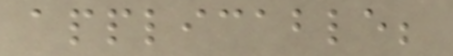applicable;
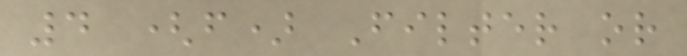4 (f) Filter or
